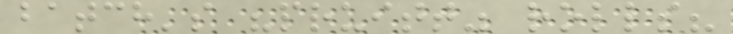batch's "pruitt" rolls?
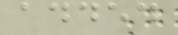added
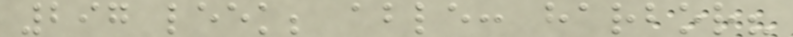297 leek; able: harbor?
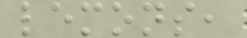lemons,
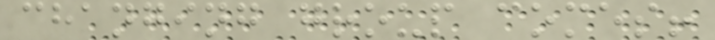changing group comes!
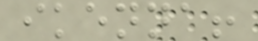ikenna!
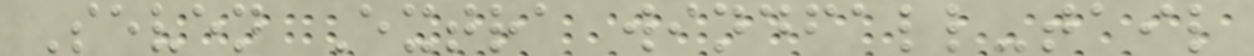Seven Extra windfall-tail
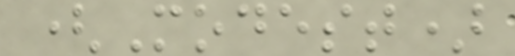(Modest)
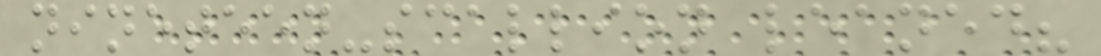nineteen-scallion leaned?
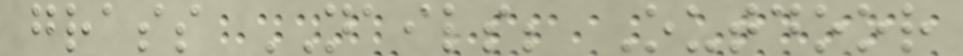grass NAILS; Outdoor
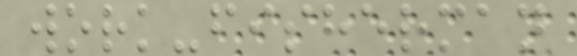work-fisherman
